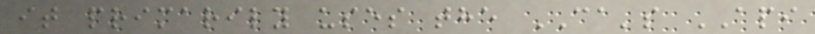it primarily uses the CA's API
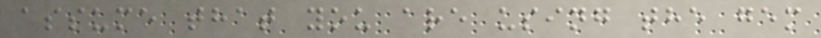assume that you are using the gem
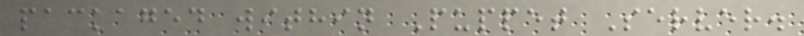packaged within Puppet Server.
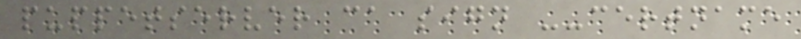puppetserver ca sign --certname
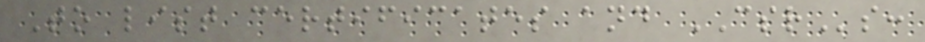To list certificates and CSRs:
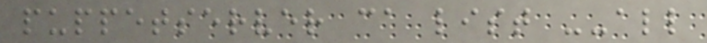puppetserver ca list --all
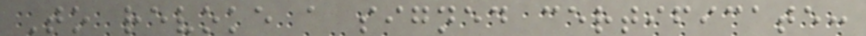To revoke a signed certificate:
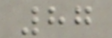87
